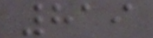819
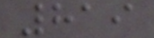819
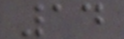14
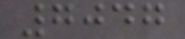7047
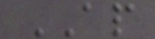AP
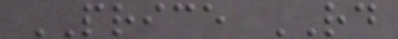PRICE RD
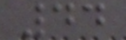44
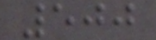500
